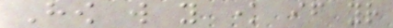How will you know if your
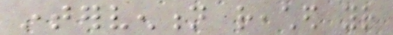intervention reached your
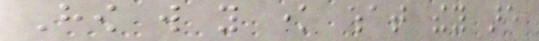How will you know what they are
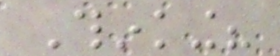Thinking?
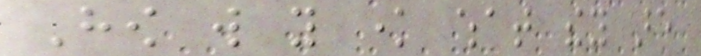How will you know what they are
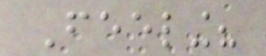Feeling?
